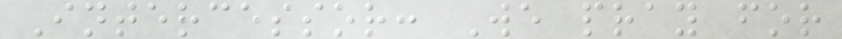Intercessor: We pray for
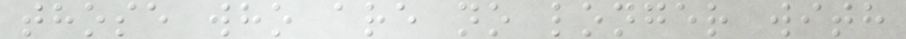those who are no longer with
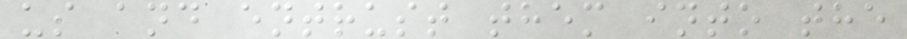us and entrust them into the
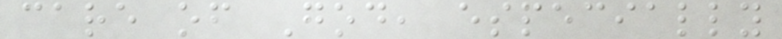care of God, especially
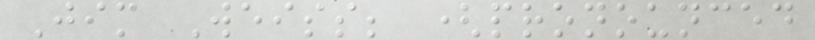Jim Weiss; (pronounced
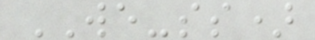WE-ss)
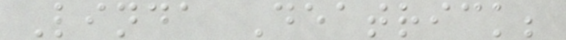Linda Deatrick;
